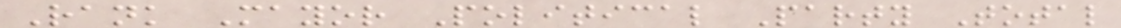Rank Mayor Political Party Total
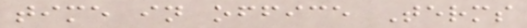time in office Terms
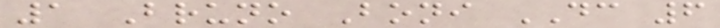1 Bruno Boni DC 6
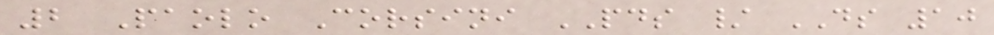2 Paolo Corsini PDS / DS 10
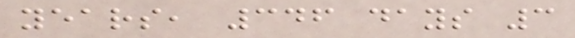years, 346 days 3
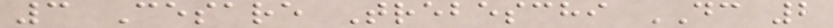3 Cesare Trebeschi DC 2
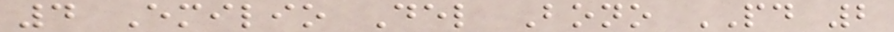4 Emilio Del Bono PD 2
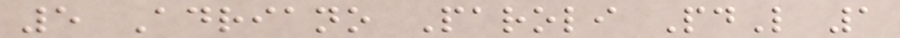5 Adriano Paroli PdL 1
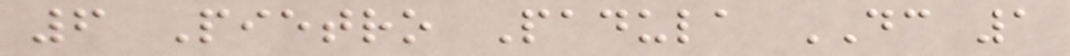6 Pietro Padula DC 1
